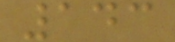143
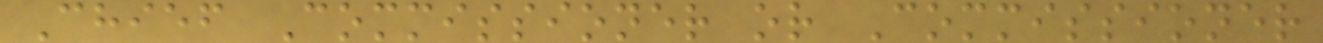Chief Commissioner or Commissioner
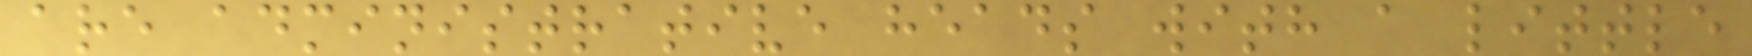are administrative heads with a little
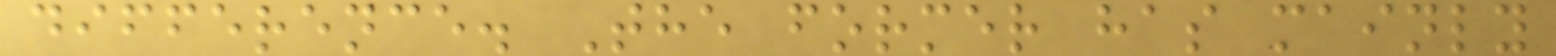difference. The former has mainly
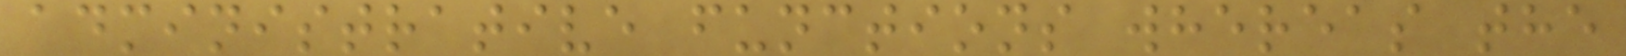administrative functions whereas the
